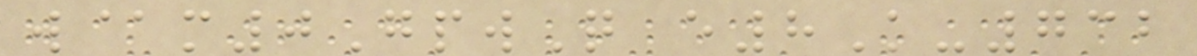w@m0GpwQ e8K-732
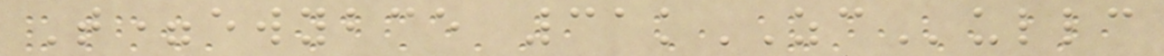T=ewybce 31kZCullc
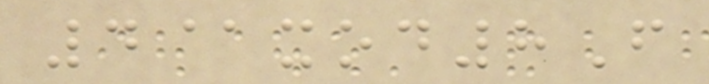4@xod8F
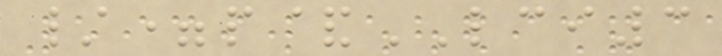/=p&LCI3
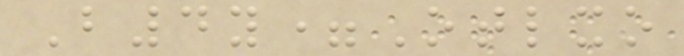B4y=Otlxo
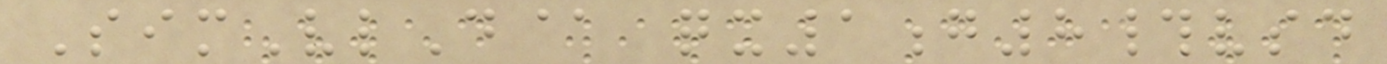SimVlD@ qx1g8#vsd
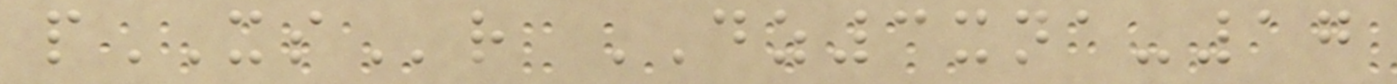pXSr DZ3xna-17
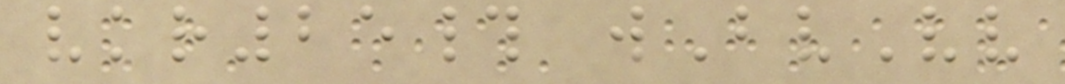vkr25# wBvVv
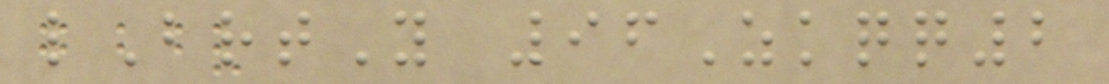lBrtY 96Zkqq2
